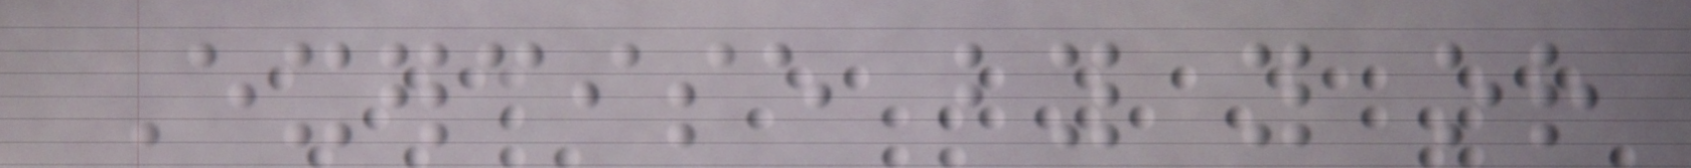Exercise by you or
